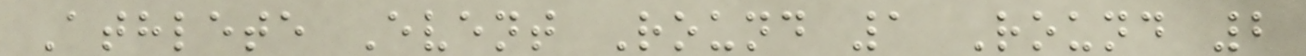Athlete Event Round 1 Round 2
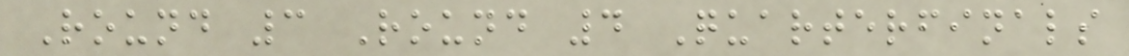Round 3 Round 4 Quarterfinals
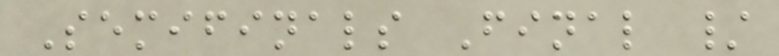Semifinals Final /
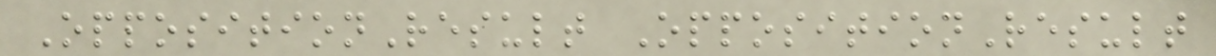OppositionResult OppositionResult
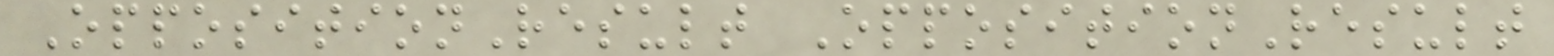OppositionResult OppositionResult
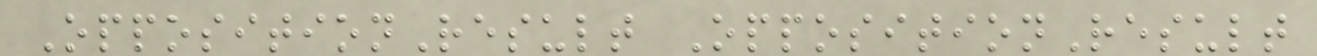OppositionResult OppositionResult
